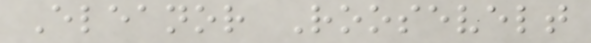Eleanor Roosevelt
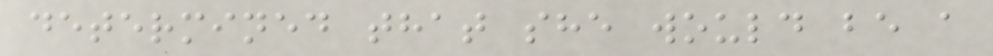determined that she would be a
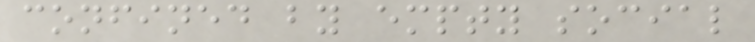confined by empty social
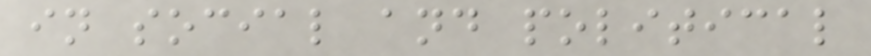in social and political
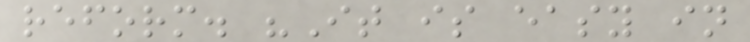reform. "It is easy in
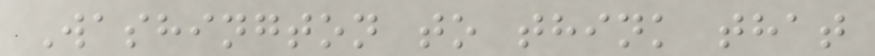Washington to think that
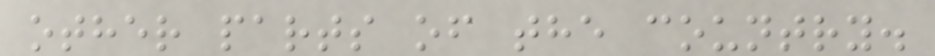other parts of the country.
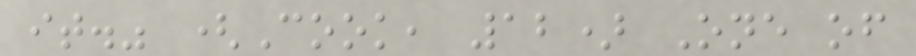it." (Cook, 12) One of
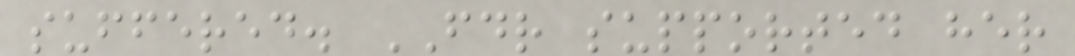suffered. FDR supported her
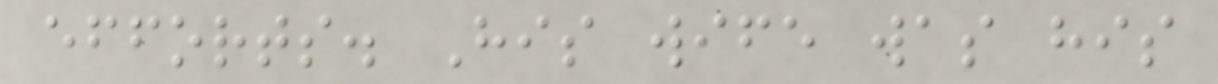efforts. His wife was his
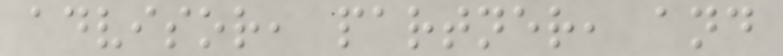advisor, partner, and
